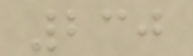230
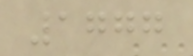1777
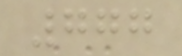777
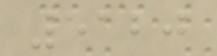5120
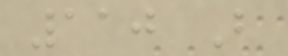110 B
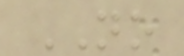NO
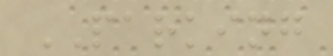PARKING
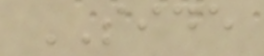SIDE
